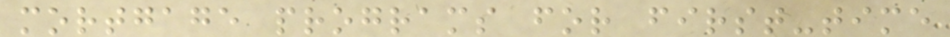mortgage programs for first-time
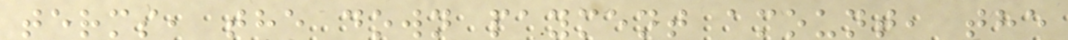terms, the down payment amount, the
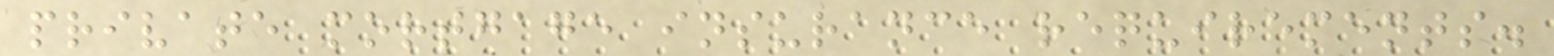private mortgage insurance requirements.
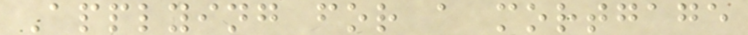Applying for a mortgage
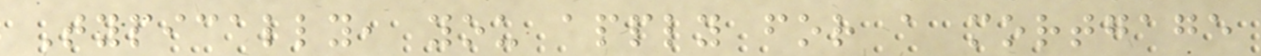Typically, you apply for a mortgage
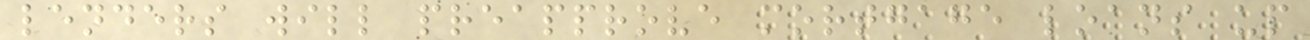lenders will preapprove mortgage loans up
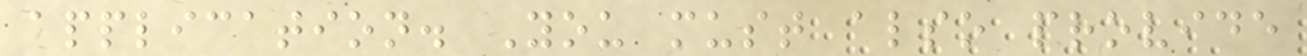application. You must also provide
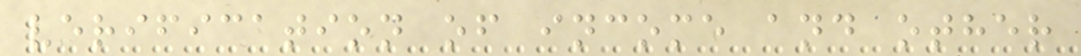verification of income and other
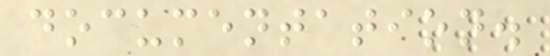documentation.
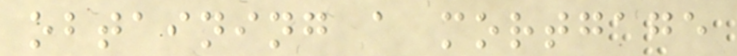obtaining a mortgage
